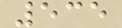535
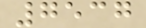7537
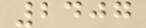2407
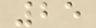25
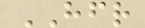HFR
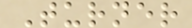Turner
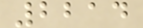2214
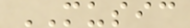MUSIC
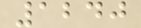1240
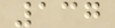137
